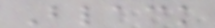Black
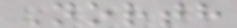North
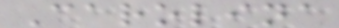Carolina
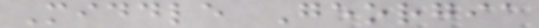Middle Georgia
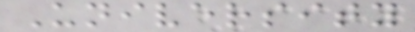University
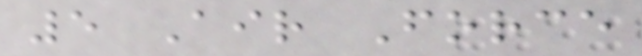5 Air Force
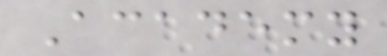Academy
